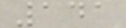141
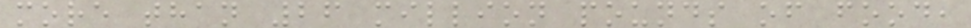more than 26 million pounds of food,
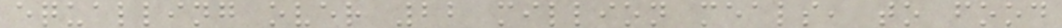equalling over 22 million meals, to food
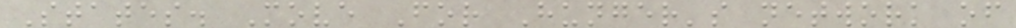States. Move For Hunger's network of
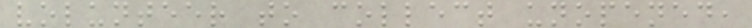volunteer to collect unopened,
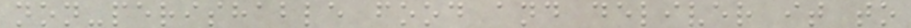non-perishable food and deliver it to
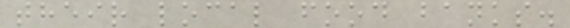their local food banks.
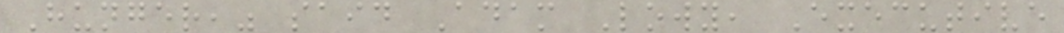Hunger," said Adam Lowy, Executive
